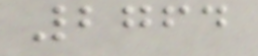2764
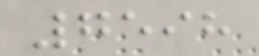7598
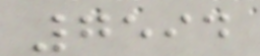7594
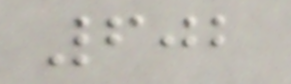602
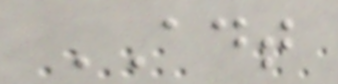ADT
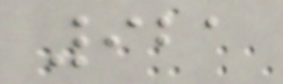921
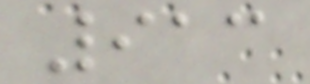913
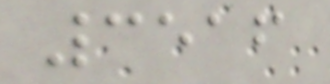3516
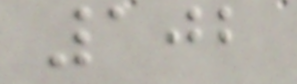102
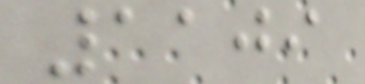1109
